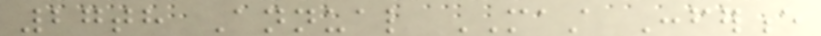27th Annual MAST Conference
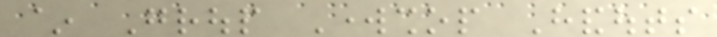~ Group Workshop Handouts
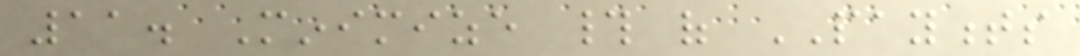11. Minimize # of PAYMENTS
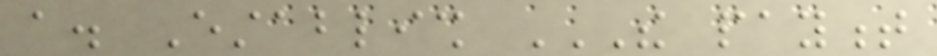a. Establish THE PAYMENT
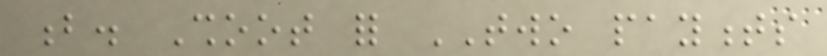b. Shoot for TWO payments
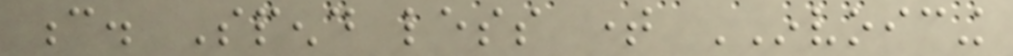c. Spend less time INVOICING
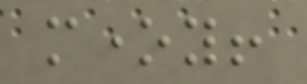money!
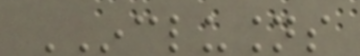INCLUSIONS
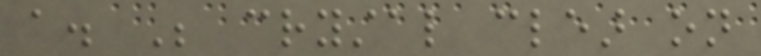a. Be crystal clear on
